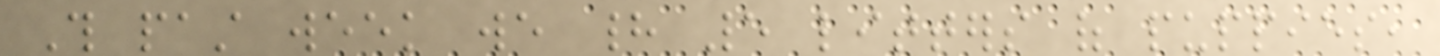This past week we had 5 litters of puppies,
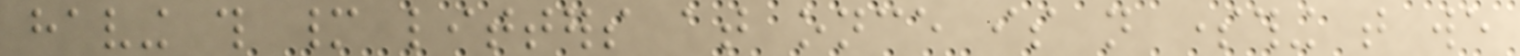having this many litters at once is not something that we
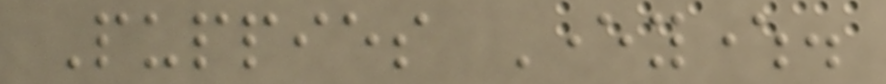Puppies Everywhere.
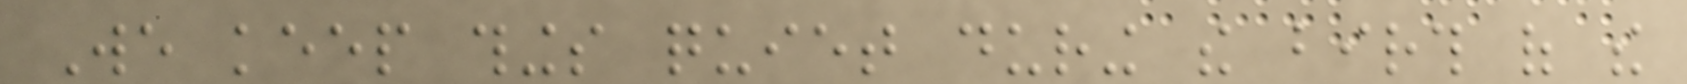We keep things quiet during the birth of the
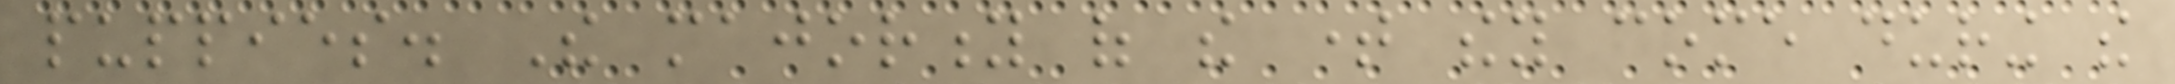puppies. The majority of the time they come during the
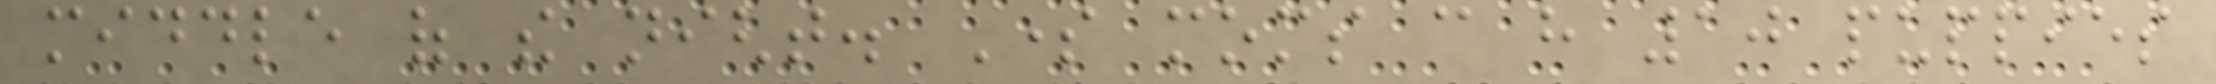middle of the night. Some moms can have 10 puppies
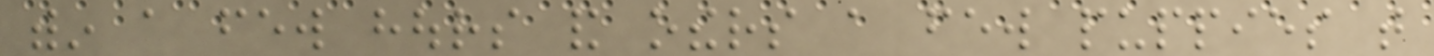within a few hours and others a few puppies that
